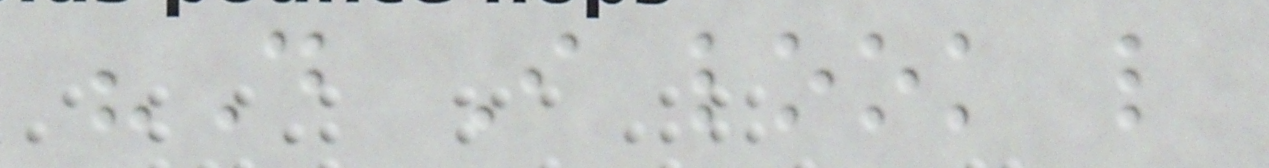"Do I look like
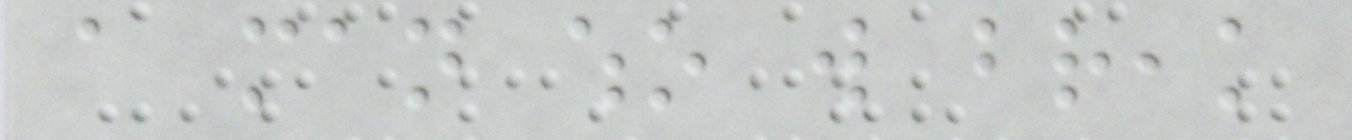a man who will break
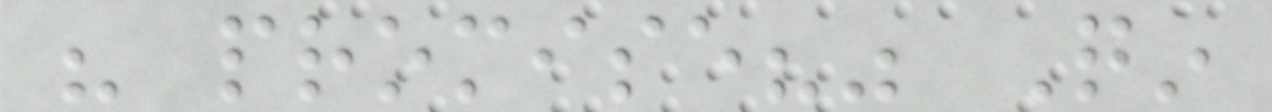his promise?" Qin
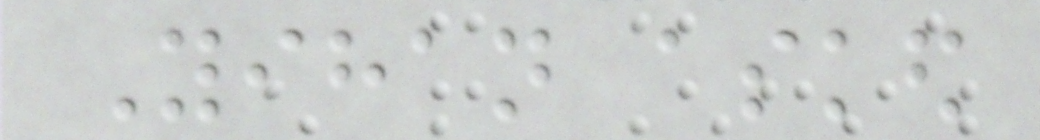Yihan asked
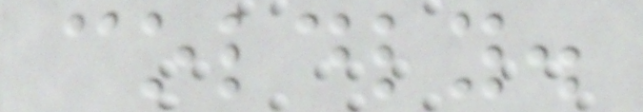coldly.
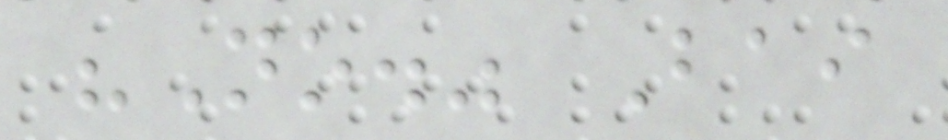"No." Bai
